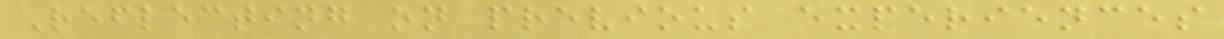Reflecting on previous experiences
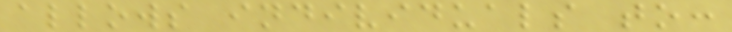allows individuals to:
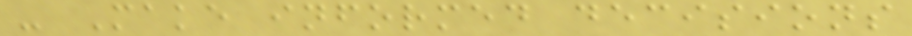- Make informed decisions
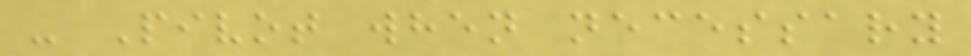- Pivot when necessary
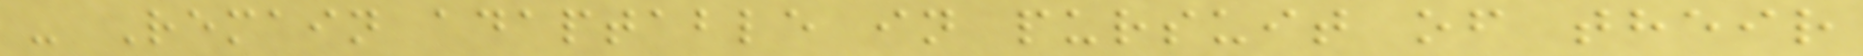- Remain adaptable in pursuit of their
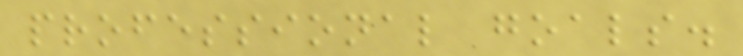professional goals.
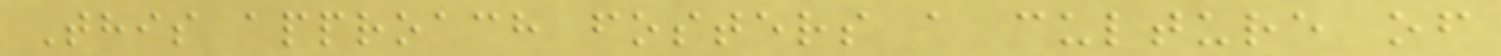This approach fosters a culture of
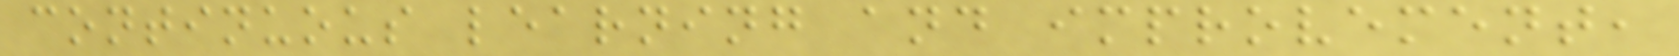continuous learning and improvement,
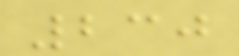230
